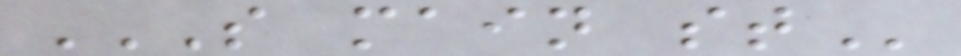S MAIN ST
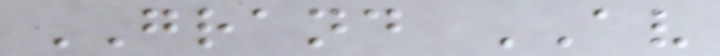GRAND AV
